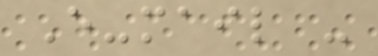E-mail -
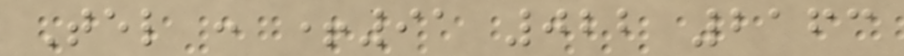Tel : +91 022 2163
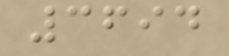3694
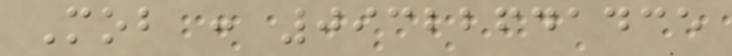Mob : 09322641435
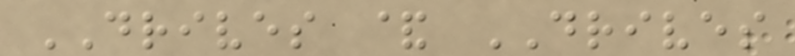DRIVES & DRIVES
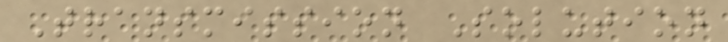Transmission Solution
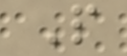P
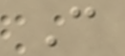C
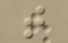t
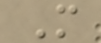M
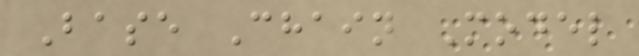Base Chain Model
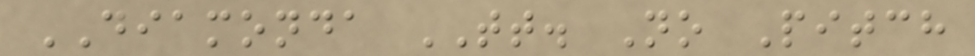DIAMONDA TT. No Pitch
